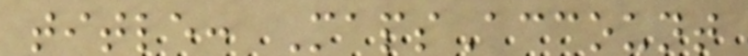title: MapsAccount
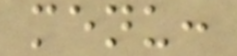menu:
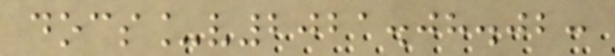docs_v2021.08.02:
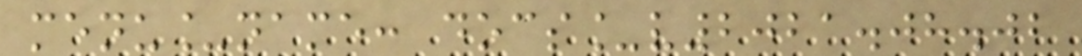menu_name: docs_v2021.08.02
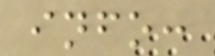info:
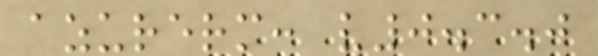azurerm: v0.3.0
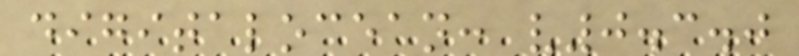digitalocean: v0.3.0
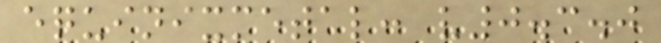equinixmetal: v0.3.0
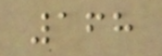168
